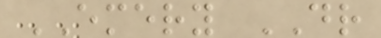EMERY DR
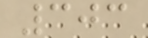303
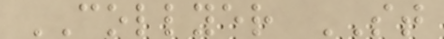COLLYER ST
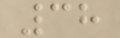38
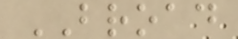BROAD
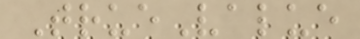TrueValue
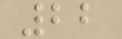22
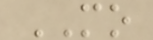MO
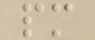pm
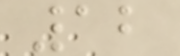12
